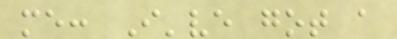me: I've got a
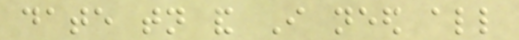date tonight and I need all
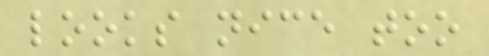looks nice too
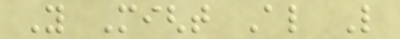You Might Also Like
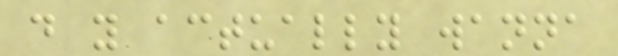do you actually wanna
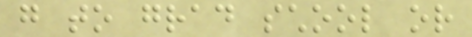go to grad school or
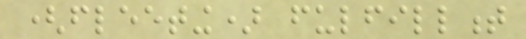(fleeting) fulfillment
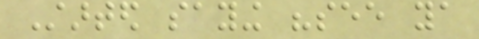Started saying "see ya
